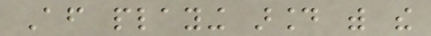After playing around with the
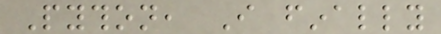Python, I finally
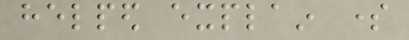helped explain some
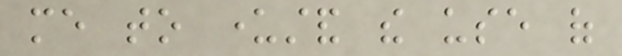me to understand the use of
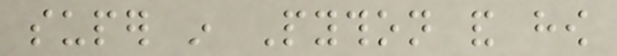super in Python and how
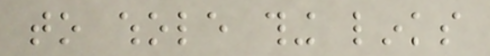to whole thing links
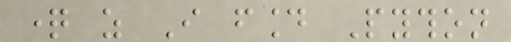question as I found Python
